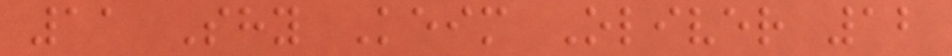11 Shy Keim Oliver 12
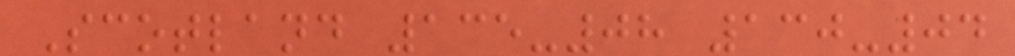Scotland 135-08 130-04
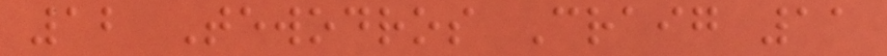12 Tewodros Craig 11
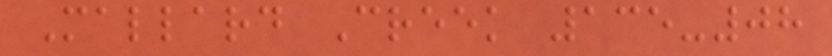Mallard Creek 135-08
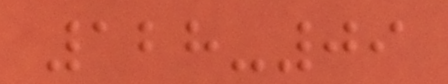128-09
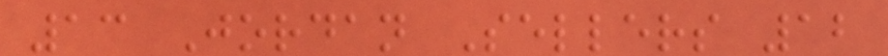13 Jordan Sellers 12
